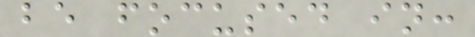be focused in:
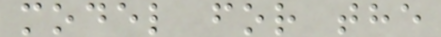model for the
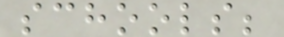schools;
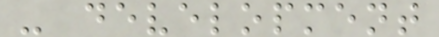- development
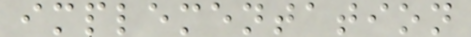implementation
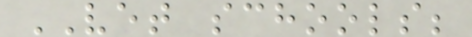VET schools;
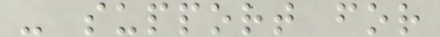- support for
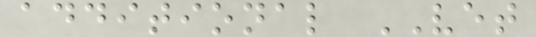additional VET
